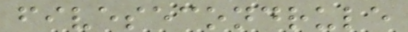fivesecondrule
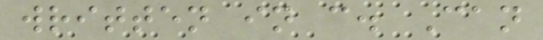written in c. Can
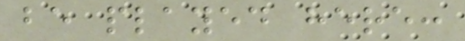be played here:
